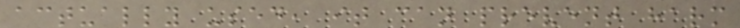actually used, it can prevent harm
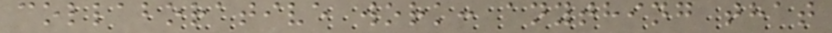collaborative work: anything that
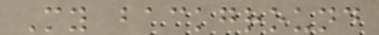My background
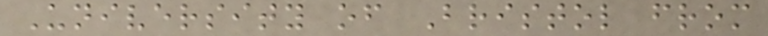University of Bristol from
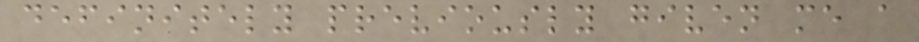definitely previously given me a
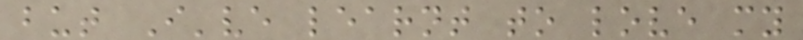but I've learnt to love my
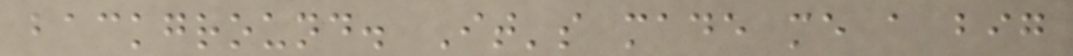background. It's made me a big
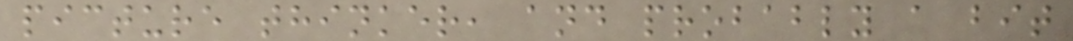picture thinker, and probably a bit
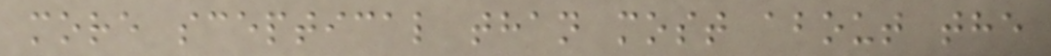more sceptical than most about the
